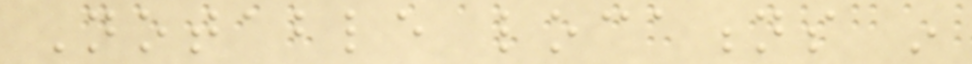Notable locations in
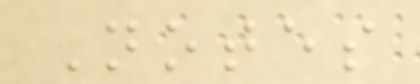Notes
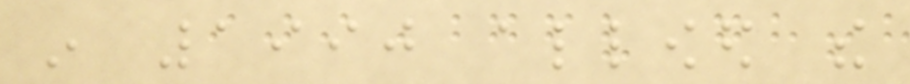in 1990 allowed the
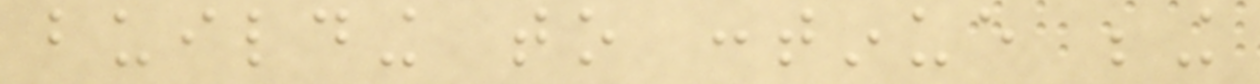building to continue being
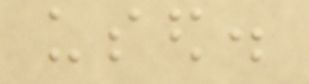used.
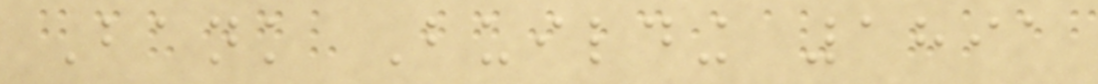Bank Building 1891
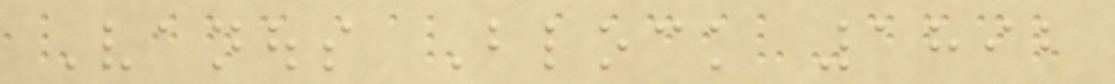Vanous Block 1892
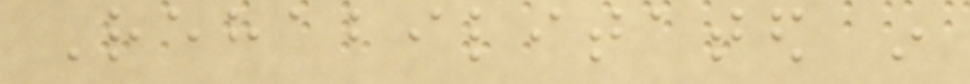Rehabilitated in
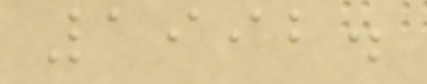1992.
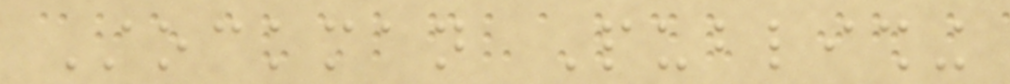Stockman Publishing
